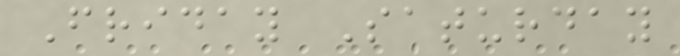Friday Saturday
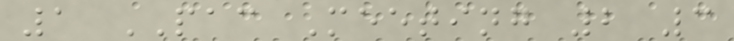1 PAC Meeting 2 3
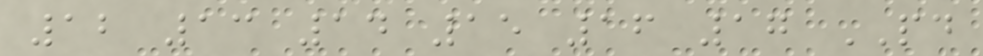12 13 14 15 16 17 PD
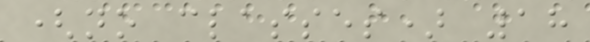(no classes) 18
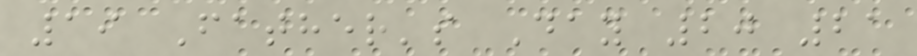19 Father's Day 20 21
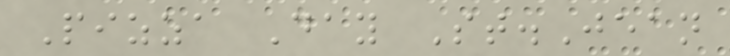Pizza Day St.Jean
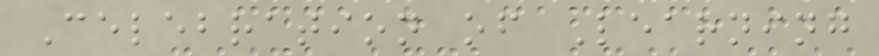Celebration of Learning
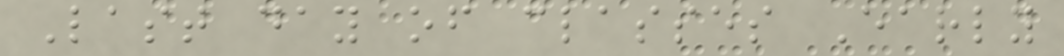Last day of classes Early
